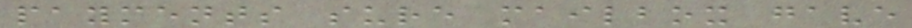payments sure mailbox gave
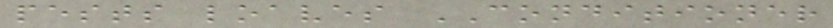pests loaves CONDITIONER
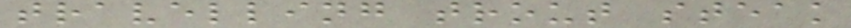travelling trout steak
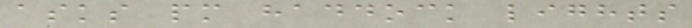asks pm haddock lights
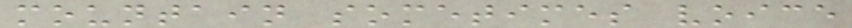mountain sometimes voice
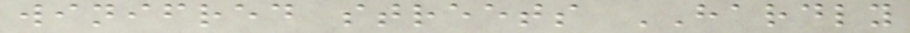winifred streets HARDLY
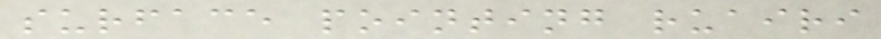surface pointing ruairi
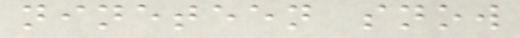nineteen snow
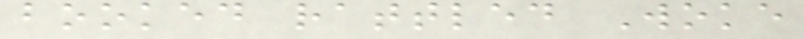booked rattled Woke
